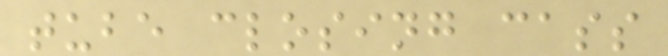tube closing cass
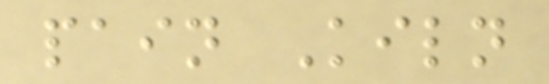pain Kiln
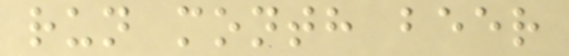run month beer
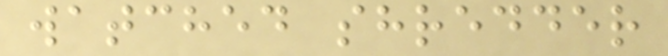watched shredder
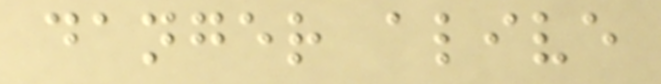danger alive
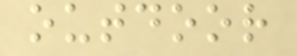outdoor
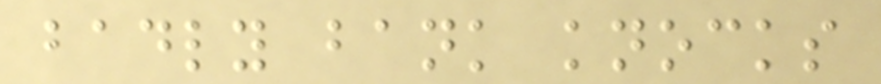badly bank knocks
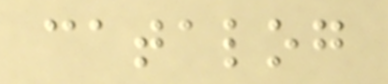catalog
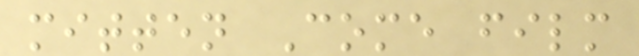mitten Come film
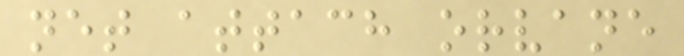net attach orvane
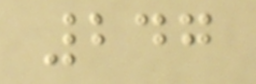247
